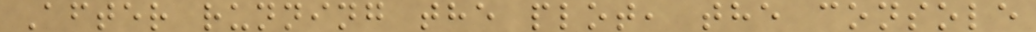After running the plot, the console
